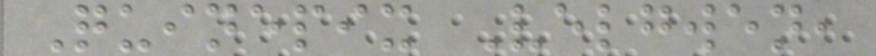Quinepix Velgwen,
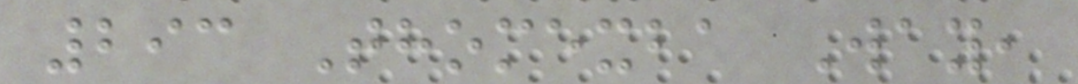293 Thomexba Way,
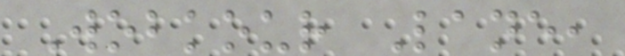Wobkour Lane,
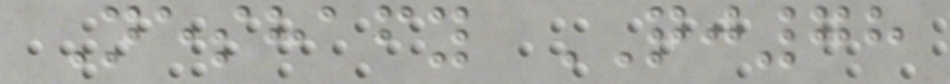Neshafy QJ78
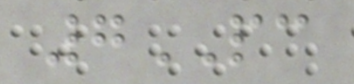7PC
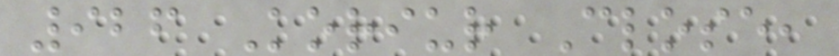926 Koriur Close,
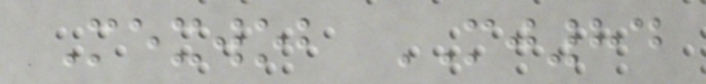Mexwob MJ84
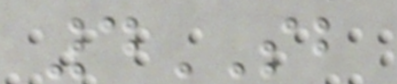4SB
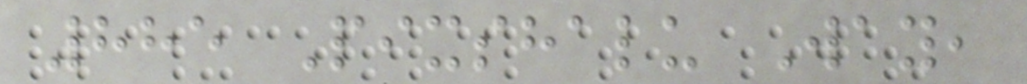885 Pixshalu Way,
